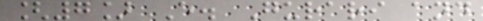[7] E. Gurari and
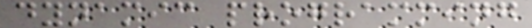dynamic programming
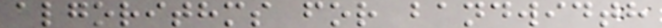algorithms for bandwidth
